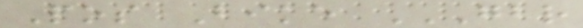Pos Bike GBR
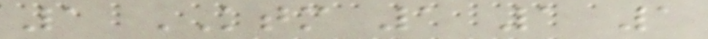1 KTM 1 1 1
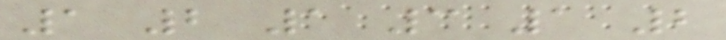1 2 1 3 1 2
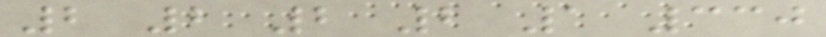2 2 2 2 1 330
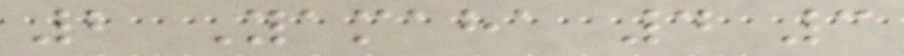2 Yamaha 4 3
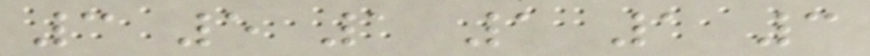3 5 1 1 1 3
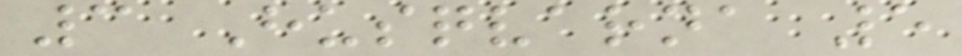3 Husqvarna 5
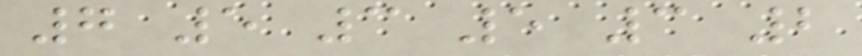7 5 3 5 3 2
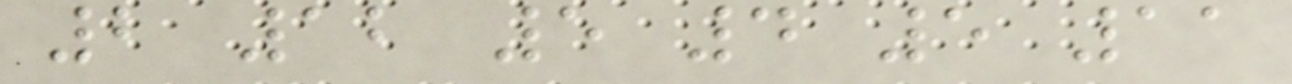2 12 5 4 5 11
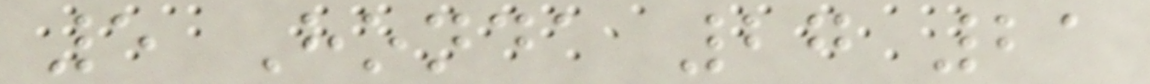5 Honda 27 21
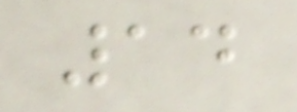14
